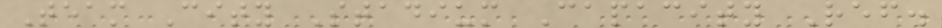Team City Stadium Capacity Ref.
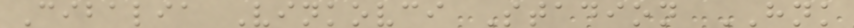Cibalia Vinkovci Stadion HNK
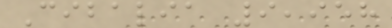Cibalia 9,958
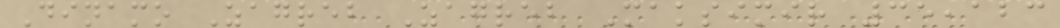Dinamo Zagreb Zagreb Maksimir 35,123
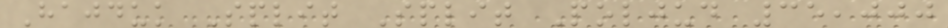Hajduk Split Split Poljud 35,000
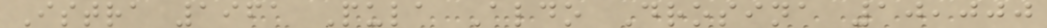Istra 1961 Pula Aldo Drosina 10,000
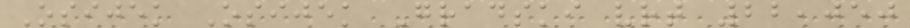Osijek Osijek Gradski vrt 22,050
